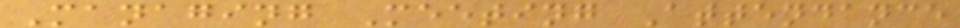Managing Meeting Attendance
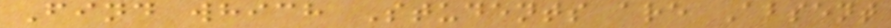Find which Students are Absent
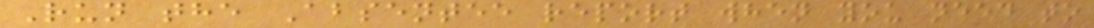Run the Absentee report when you need to
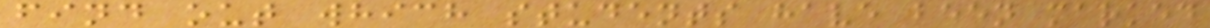find out which students have been marked
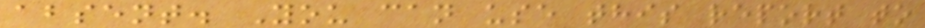absent. You can use this report to
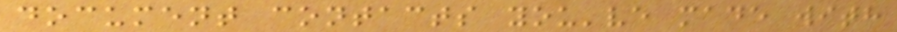document contacts you've made with
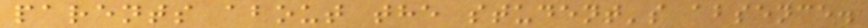parents about the student's absence.
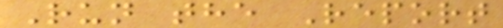Run the Report
